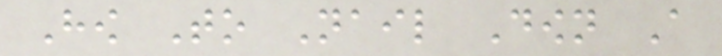How To Nail Down A
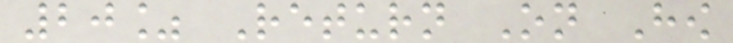20% Return On How
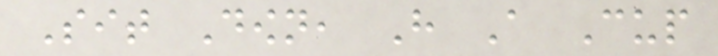Sit Down, Have A Cup
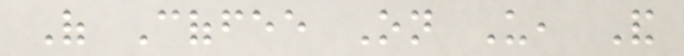Of Coffee On Us, And
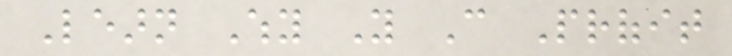Learn Why You Can Profit
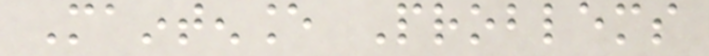Maintenance Problems
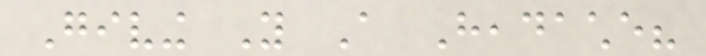Giving You A Headache?
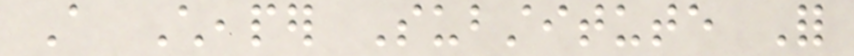A Cheaper Substitute For
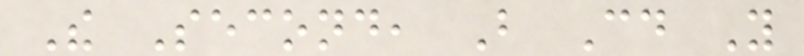The Second, But Could You
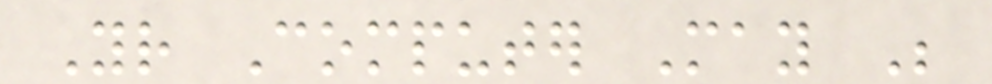Your Computer May Be
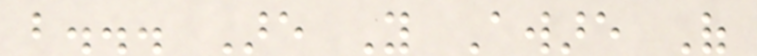but... Are You Aware Of
